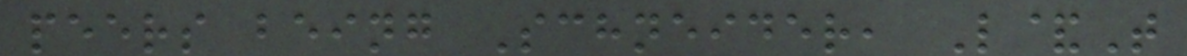peers being Schneider, L&T
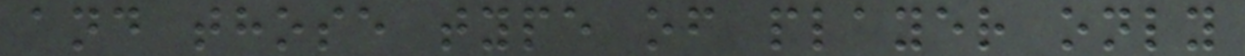and those type of player only
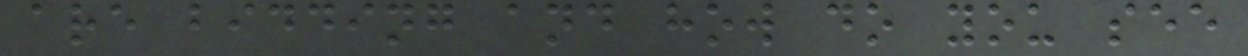are bidding and how do you see
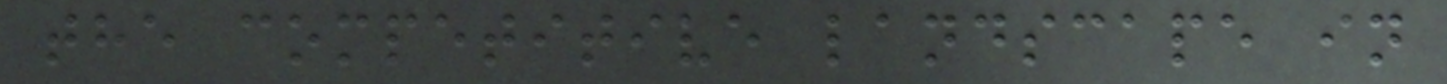the competitive landscape in
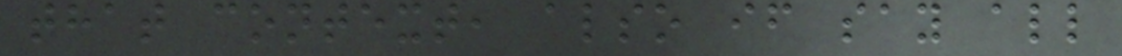that context, also if say all
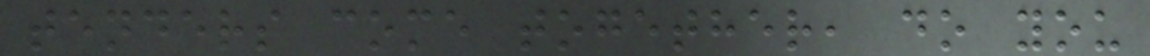tenders come together, do you
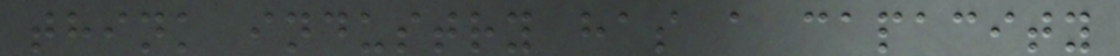think industry has a capacity
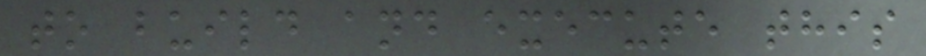to build and execute this
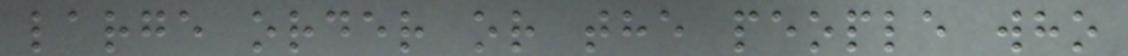large order or the people who
